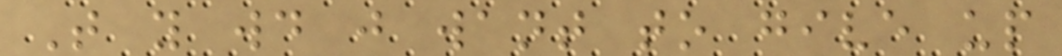That you would just want to give up
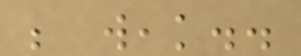be weak..
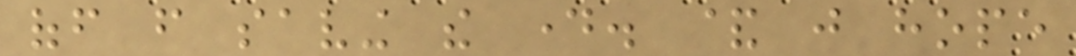off from saving the day. & just hope
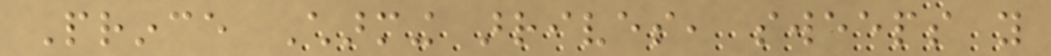Prince Charming arrives, sweeps you
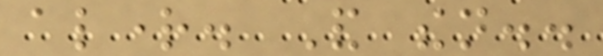alright. And then..
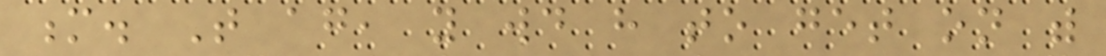m. That again, you would have to get on with
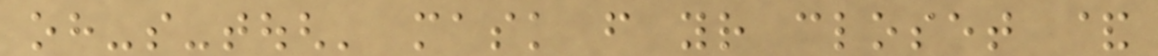oh-so-tough' mask from your closet &
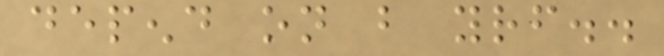depend on but yourself..
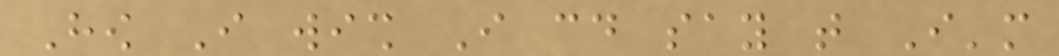How I wish I could say that I'm
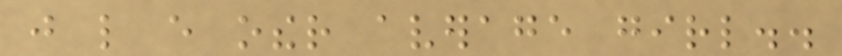just like every other average girl..
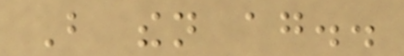But then again..
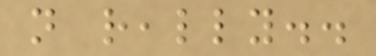not really..
